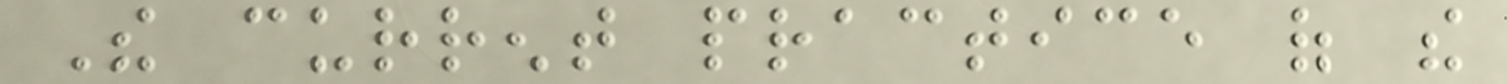The current practice of the
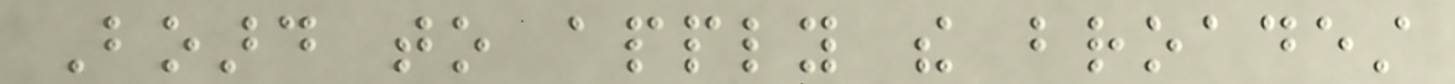Board to apply the broadest
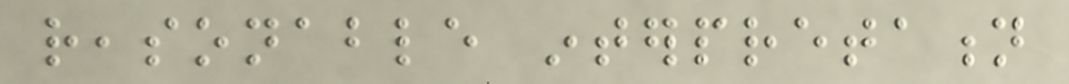reasonable interpretation
